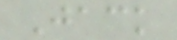Jack
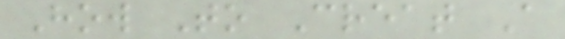How To Creat A
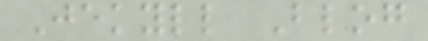Jekyll Blog
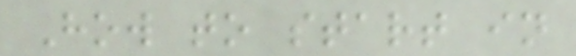How to start in
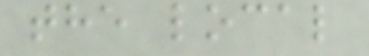the local
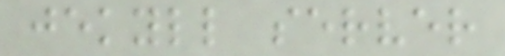jekyll server
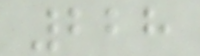228
